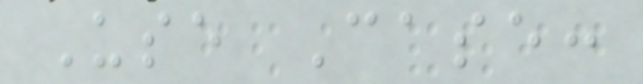Use Case:
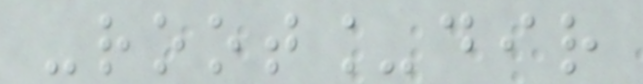-root_dir
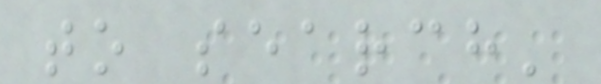to search'
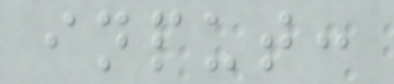input:
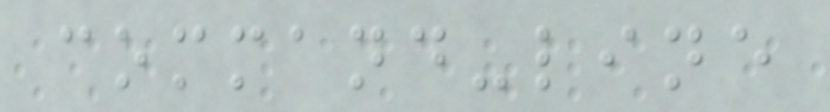command-line
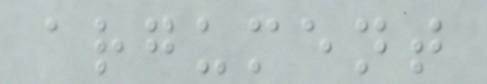argument
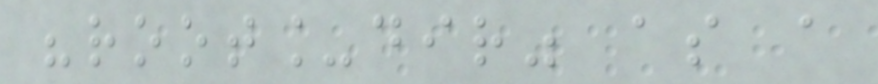"root_dir" as a
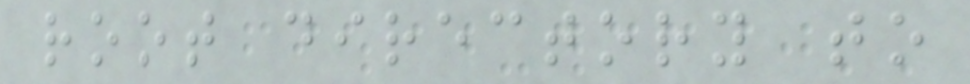root directory to
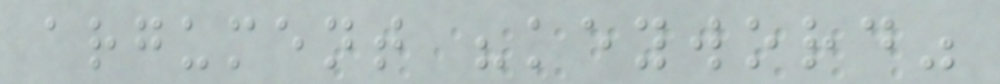argument "keyword"
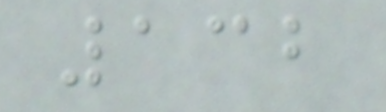132
